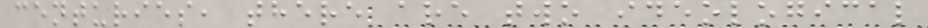centuries, there are two ideological
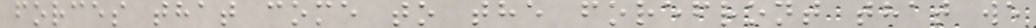forces that come to the forefront that we
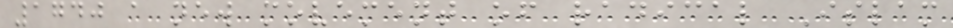1740 a new movement of radical Islam
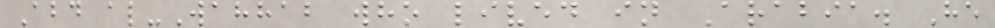Abd al-Wahhab who lived in Arabia. He
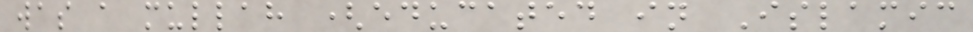was a mullah (educated in Islamic
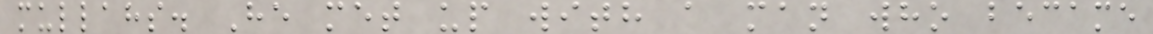mullahs. He met up with a man who became
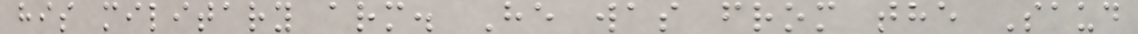his military arm. He was from the Saud
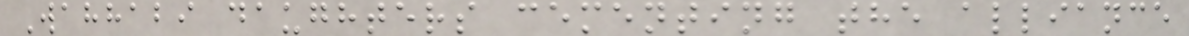Wahhabi daughters cementing the alliance
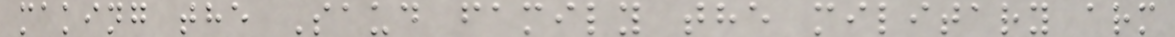making the Saud family the military arm
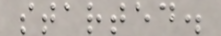started.
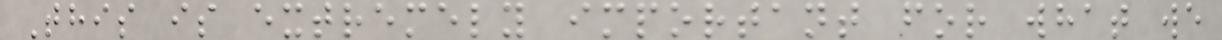This is extremely important for what we
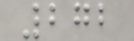272
